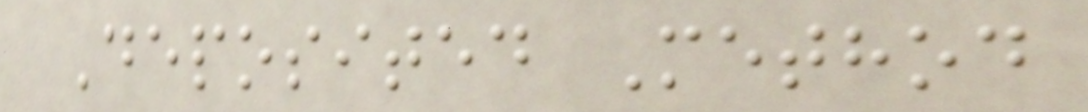Deposited Method
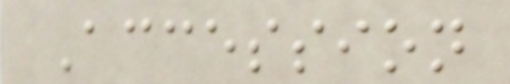Accession
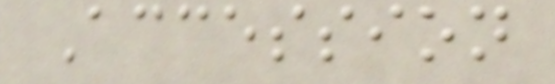Accession
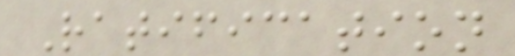Ratification
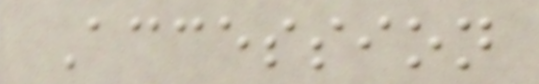Accession
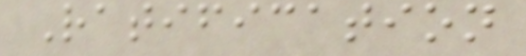Ratification
